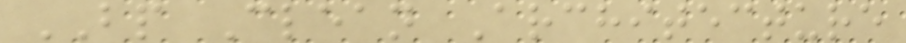BP Clean Architecture
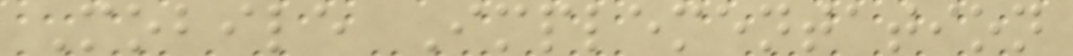Mobile Implementation
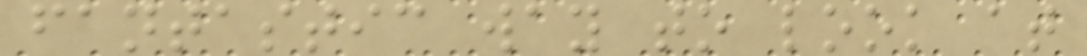fantastic way to look at
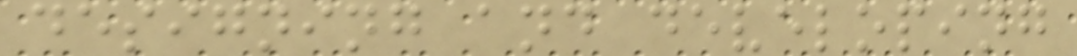designing and developing
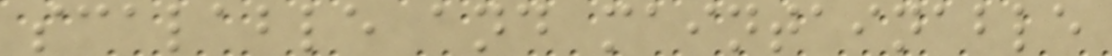scalable and maintainable
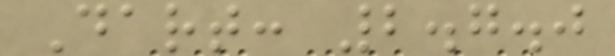Dart: 2.7.0
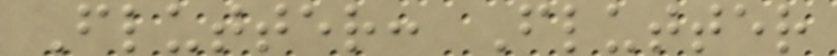Flutter: Flutter
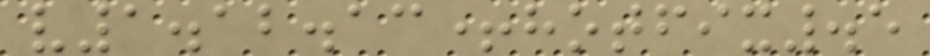v1.12.13+hotfix.5
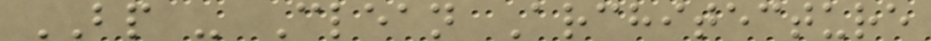BP - Clean Architecture
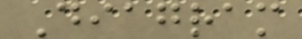Diagram
